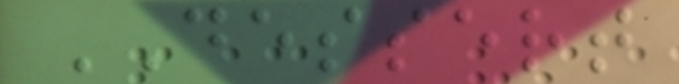DESSERT
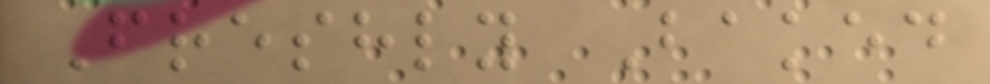Freshly Baked
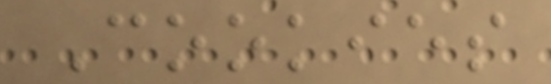Cookies
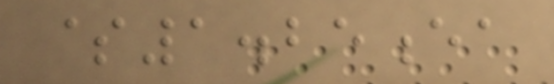$1.25ea
